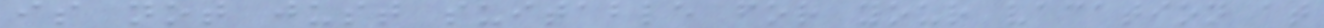is not just suitable for your vacation at
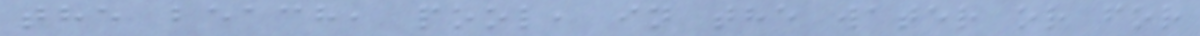the beach, pool, in the water or for
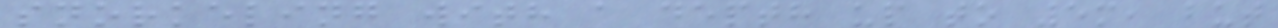snorkeling with a depth up to 5m, but
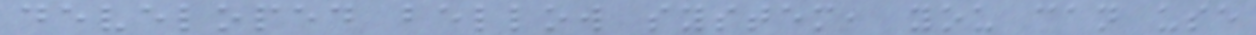developed bellow system, you can use
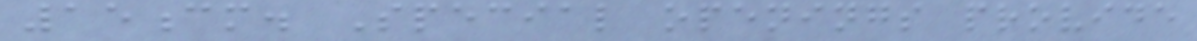15cm. Special openings provide
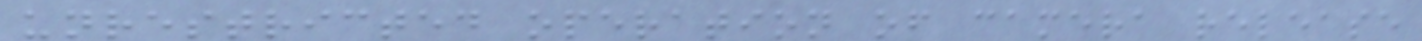unrestricted operation of camera release
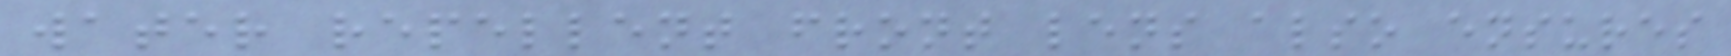water repellent front lens also ensures
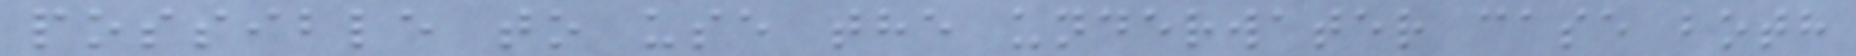possible to use the underwater case both
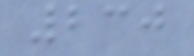230
